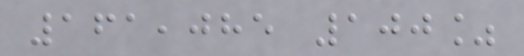161,085 100%
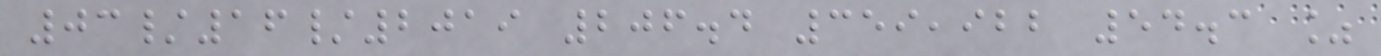03/16/2019 206.4 359,922 54.3 %
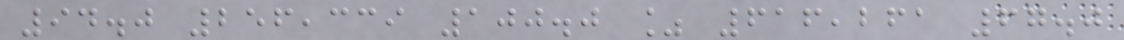94.0 256,339 100.0 % 616,261 67.0
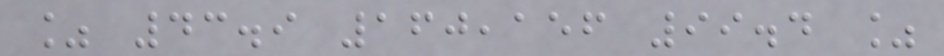% 43.9 160,156 99.4 %
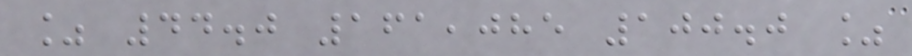% 44.0 161,085 100.0 %
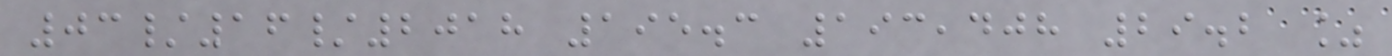03/16/2018 195.3 193,408 29.2 %
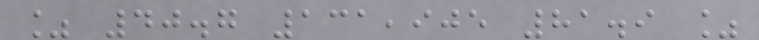% 40.7 131,905 81.9 %
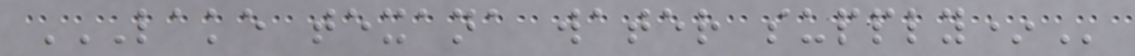LAKE TEXANA WATER SUPPLY*
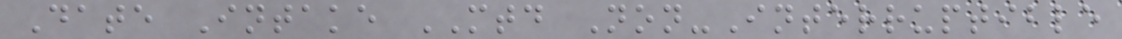Date Intake MTD Non-Interruptible
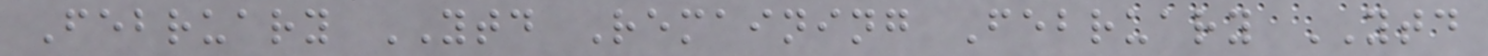February YTD Remaining February YTD
